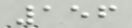156
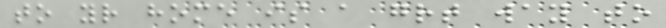to your home is a great way to
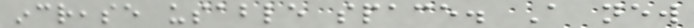increase usable space. A new
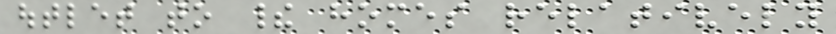outlet to their homes relatively
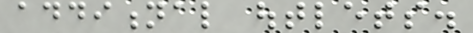additional outlets.
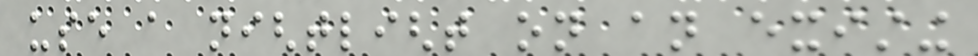use a nightlight on an existing
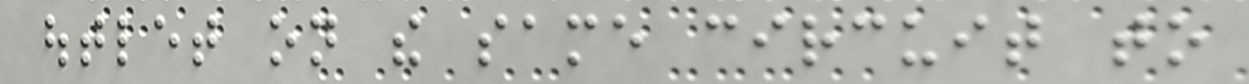outlet on the same circuit to
